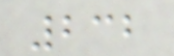232
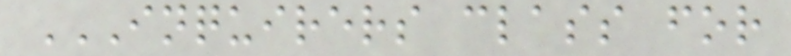INQUIRERS CLASS FOR
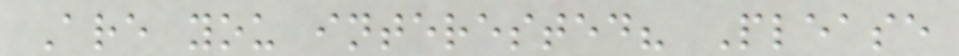Are you interested? Please
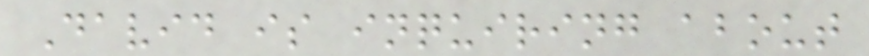David is inquiring about
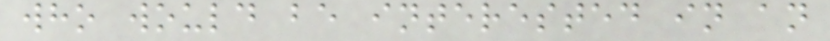who would be interested in an
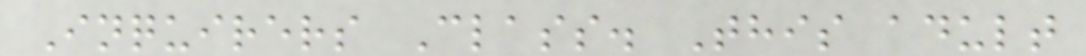Inquirers Class. This adult
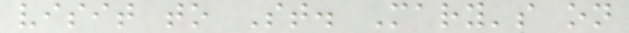visit to St. Mary's on
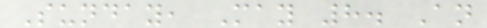Sunday, May 8. An
